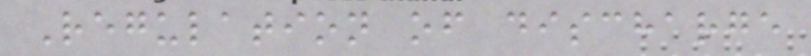Regulation of discharge
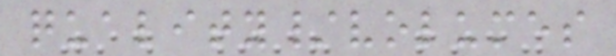quality/volumes
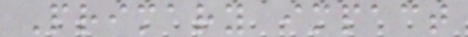Primary impact
